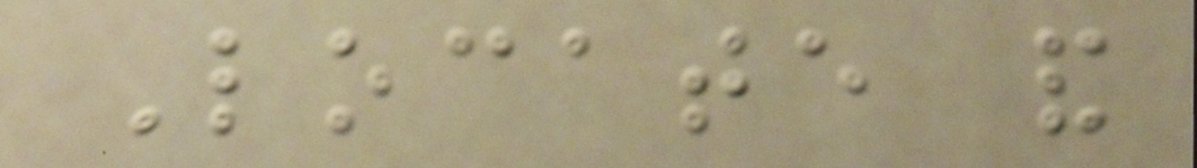Locate and
